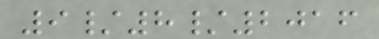9/8/2016
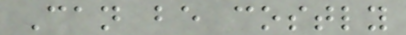Can be costly
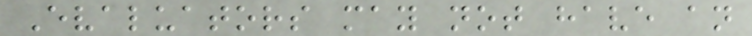Evaluators may not have an
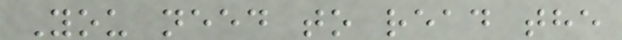You need to read the
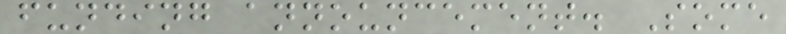funding announcement. Some
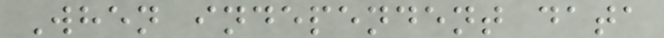When independent data
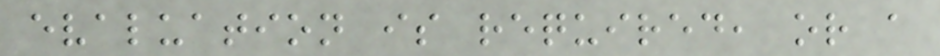evaluation is required, or a
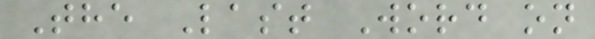The Last Word on
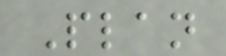Plan
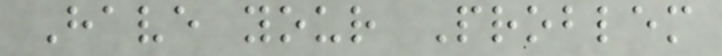Have your Problem
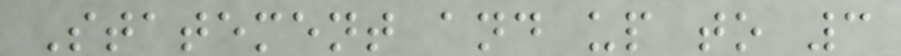Statement and up to 3
